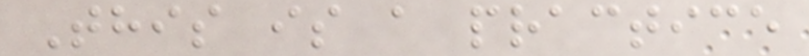This is a practice
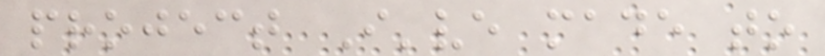project I've made to
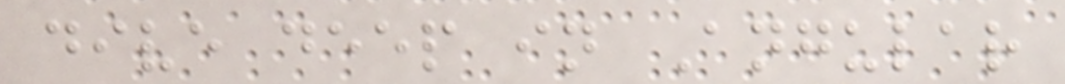dive deep in Angular
